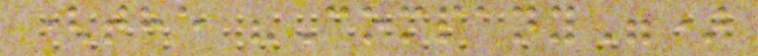(the "Company")
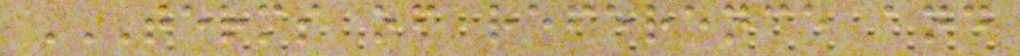TERMS OF REFERENCE AND
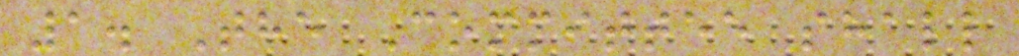1. The Committee shall
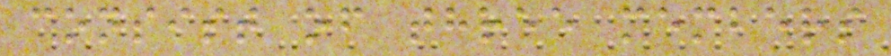consist of three members
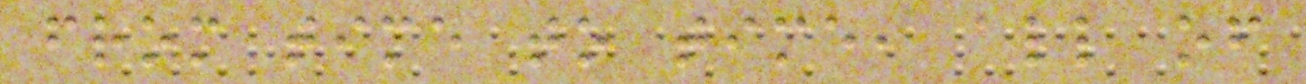from time to time, all of
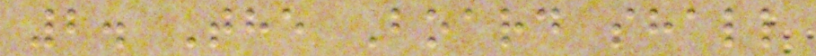2. The Board shall
